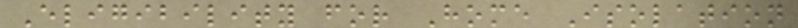Eligibility for Home Isolation
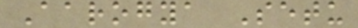Aarogya Setu
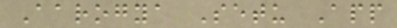Aarogya Setu App
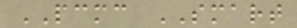PCMC SMART
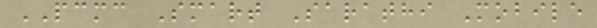PCMC Smart Sarathi Mobile
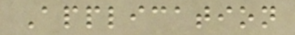Application
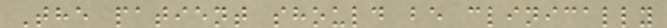The patient should be clinically
